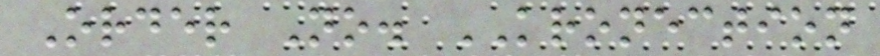Order No. KRONECTION
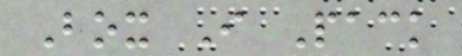Box I Pack
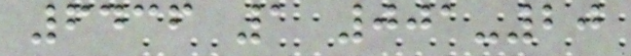6436 1 001-20
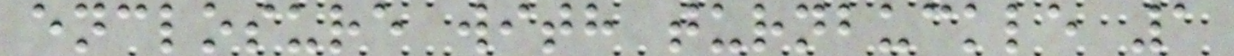enclosure with turnbuckle 1
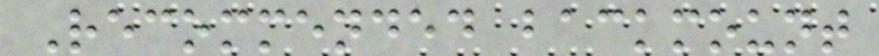Recommended backmount
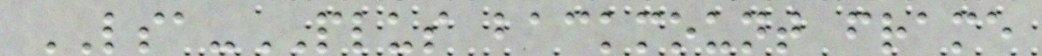LSA-PLUS backmount frame
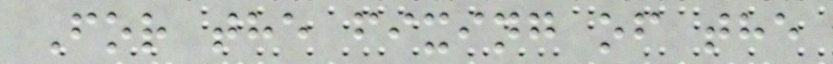For the fixing of the
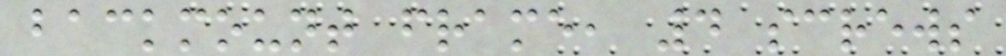backmount frame, 4 screws
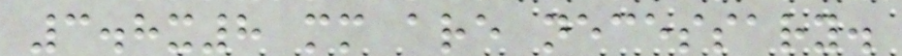3.8x8 mm are necessary.
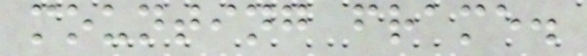mounting frame.
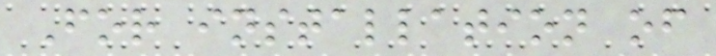For installation of
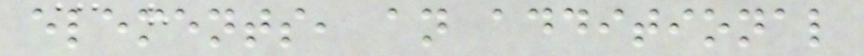elements, an additional
